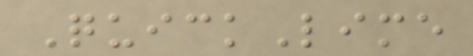QuickLime
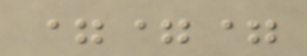===
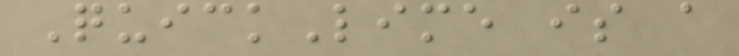QuickLime is a
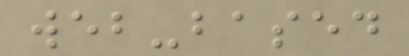web-based
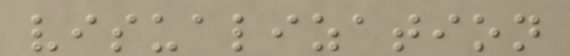visualization
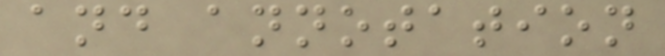and annotation
